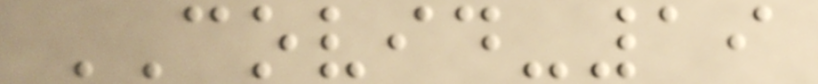COVID-19
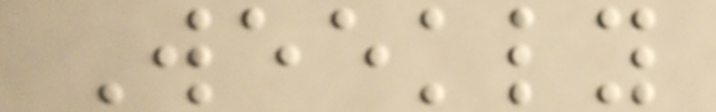Weekly
